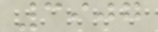3907
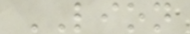LION
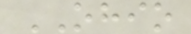OHIO
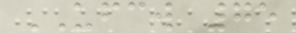UFCW 75
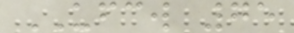UFCW 75
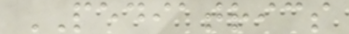PEDIATRICS
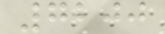7200
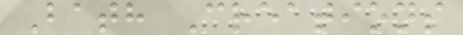Bath Creations
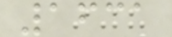1631
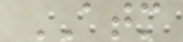ATM
